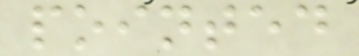pointed
